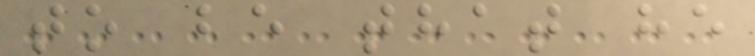to be that he
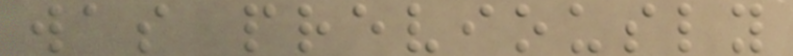was previously
